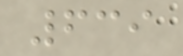639
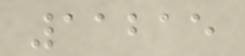11215
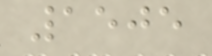1505
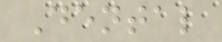Dental
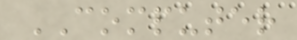COMPUTER
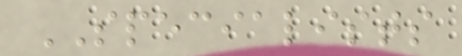SPECIALISTS
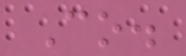Co.
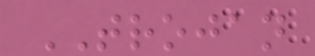TROJAN
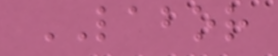LABOR
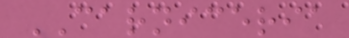CARNICERIA
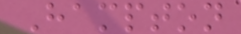Hampton
